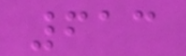613
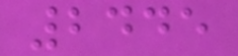2445
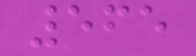565
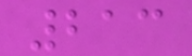213
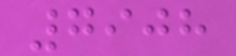7908
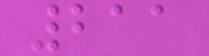211
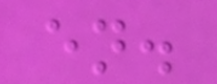en.
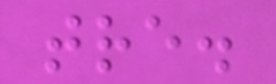tre.
